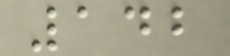142
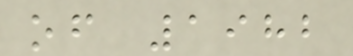of 1982
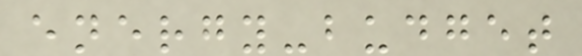energy-budget
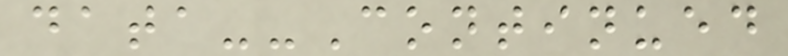data--Continued
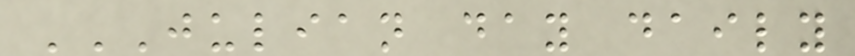JULIAN DAY DAILY
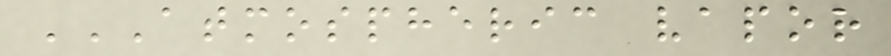ATMOSPHERIC VAPOR
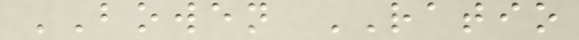BOWEN RATIO
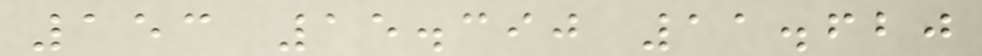153 15.390 11.620
